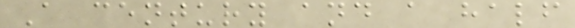A century and a half
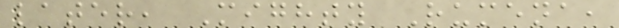later, Mighty Rumena,
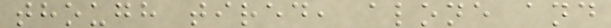though tired, alone and
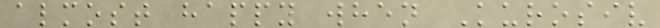almost happy when Kurosiv
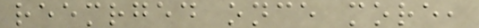reemrged once more,
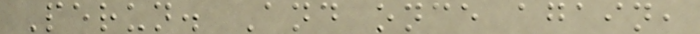Perun. And once again,
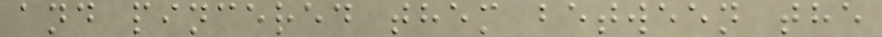and pincered them between the
